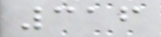316
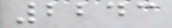2243
